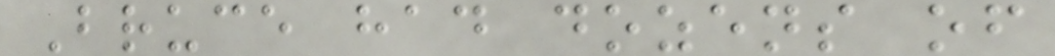Bruce had dozens of
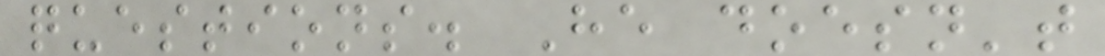questions. He doesn't
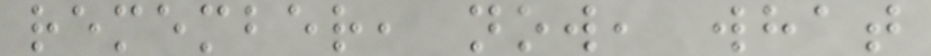remember, now, what
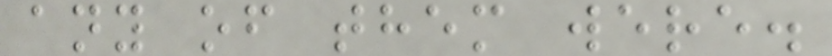any of them were.
